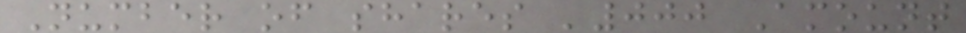Number of shares '000 Amount
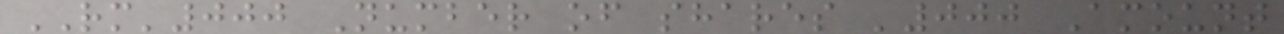RM'000 Number of shares '000 Amount
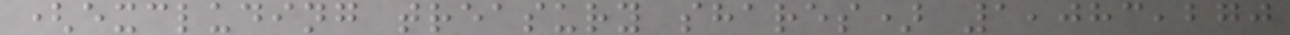(excluding treasury shares) 1,083,270
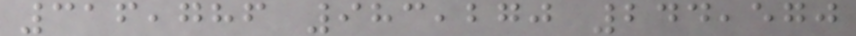316,786 983,270 244,570
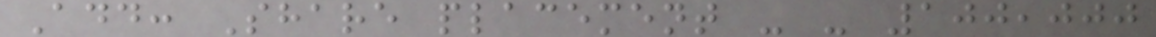Add: Share placement - - 100,000
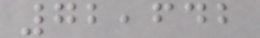72,642
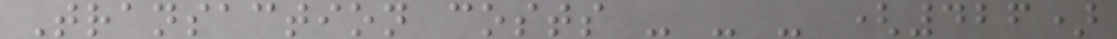Transaction costs - - - (426)
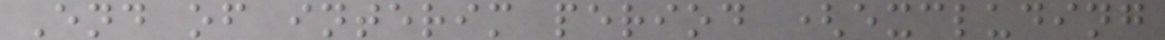End of interim period (excluding
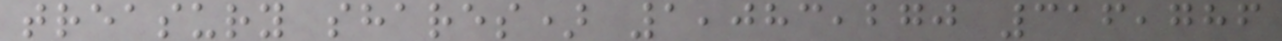treasury shares) 1,083,270 316,786
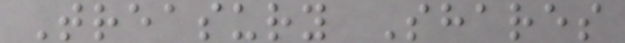Treasury Shares
